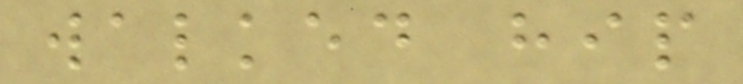walked hip
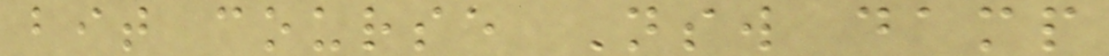bit course Nsw damp
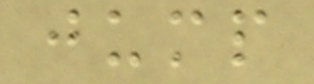jump
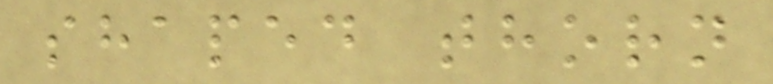shaped thorn
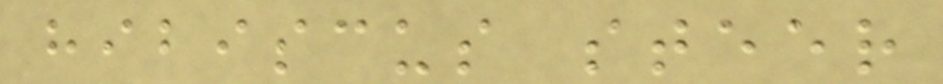hibiscus steer
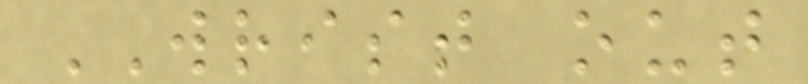WRIST out
